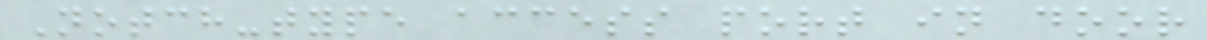Notch-type access port in door
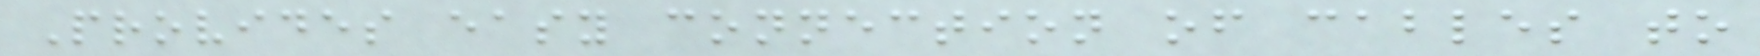Provides easy connection of cables to
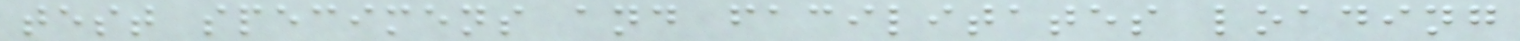test specimens and facilitates loading
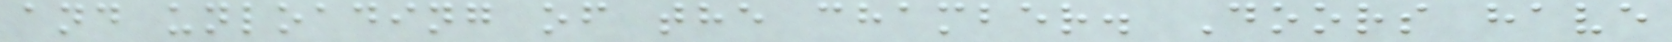and unloading of the chamber. Doors have
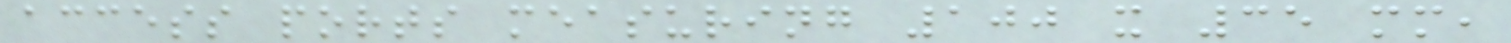access ports measuring 100 x 35 mm,
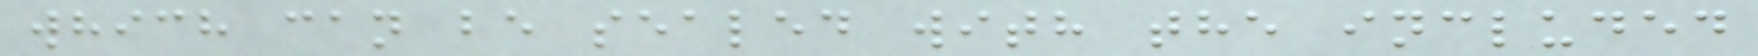which can be sealed with the included
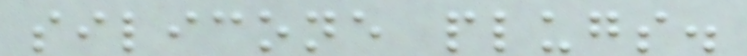silicone plugs.
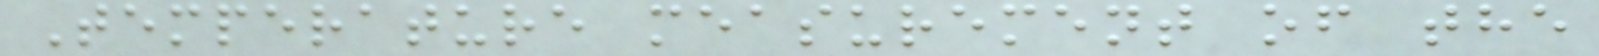Temperature measurement of the
